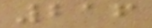216
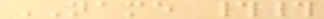NAME ##
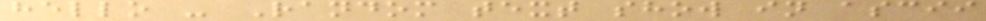hello - Random text show in ascii
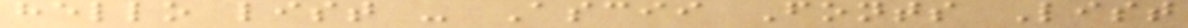hello list - Ascii Fonts List
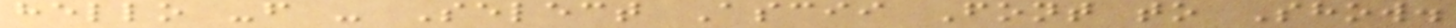hello -f - Select Ascii Font to Show.
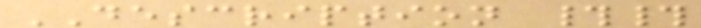DESCRIPTION ##
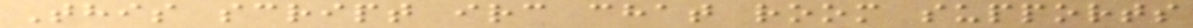This script irc chat room supports
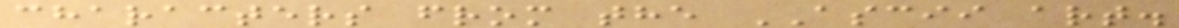characters from the ASCII art.
